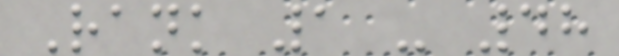Rank 1 - 48
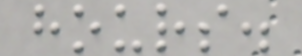hours.
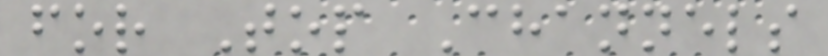for Top Channels
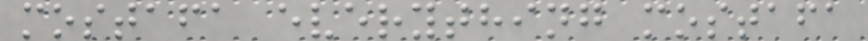mostafa everything mostafa
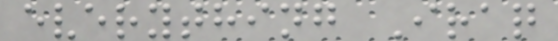everything Iraq
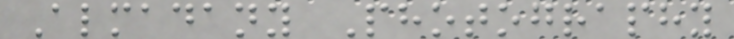Almadany Photography
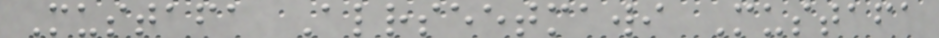Mustafa Alrseetmawi Mustafa
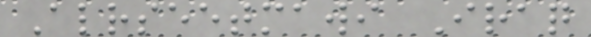Alrseetmawi Iraq
